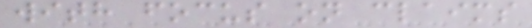with focus on claims
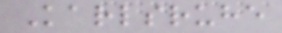Karlsruhe
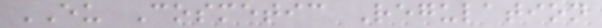EU Cosmetic Regulation
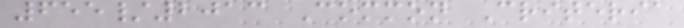655/2013 Common Criteria
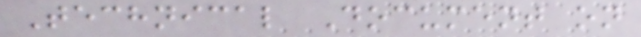Technical Document on
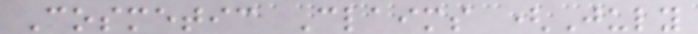Cosmetic Claims (July
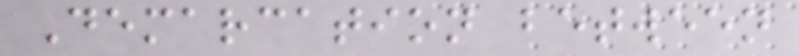Demarcation between
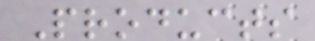Products
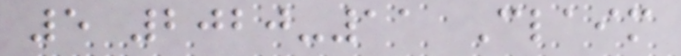5 2020-11 Claim
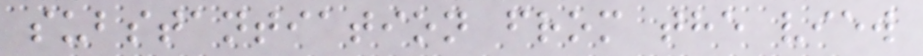substantiation from the view
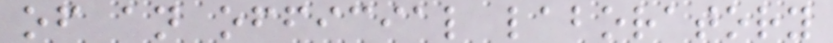of an official laboratory
